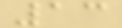13
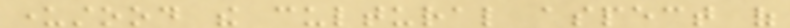understood the cultural aspect of
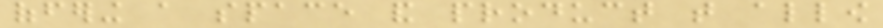offering a space and product that allow
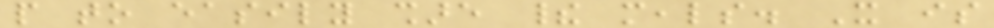people to easily share their meals. It is
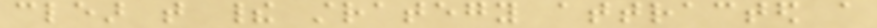clear that their strategy attracted a
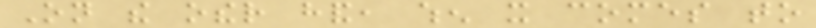On the other hand, when it comes to
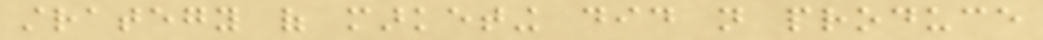strategy of marketing did not produce
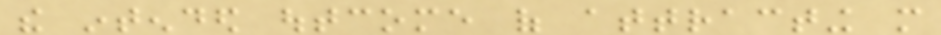the intended outcome of attracting more
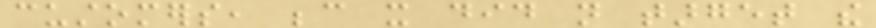customers, because it did not target the
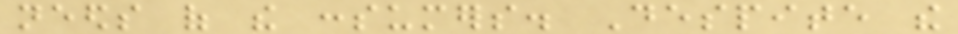needs of the consumers. Despite the
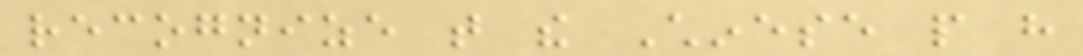recognize that the Chinese people have
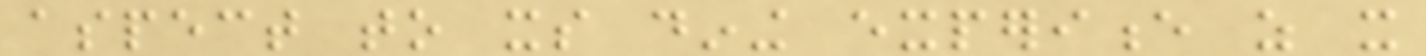aspect to its dining experience as it
